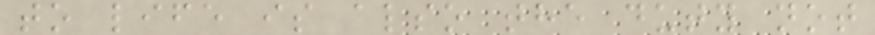to life is also the duty not
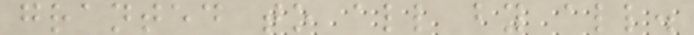granted to all by all.
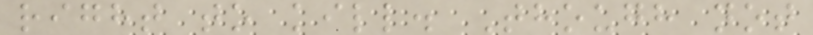right to kill. Though not
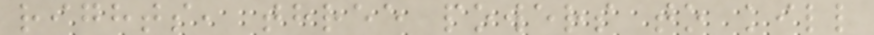rights, three powers to kill
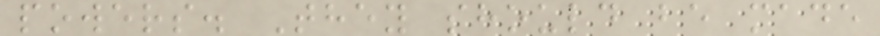powers. They should be made
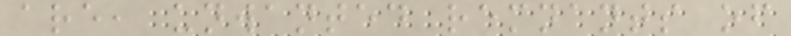are, unwanted remnants of
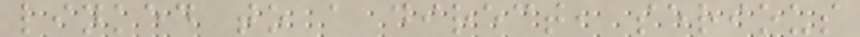linked to a direct, serious
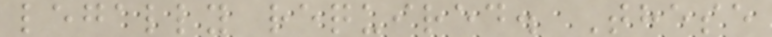legally required. These
